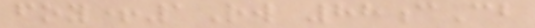foy+1Rw 88cCb
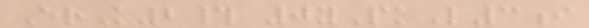ErK2# 0yPkL3i
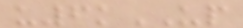u6kUP
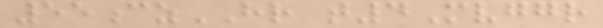55czHR t4Mvggr
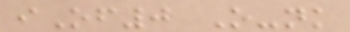iOf0 O-nk
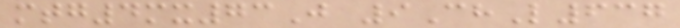mtg4mx73J 9ChL637
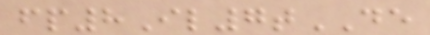fp8Il7tDE
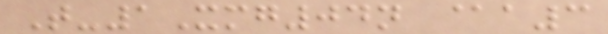T-1Xmg04n @a3
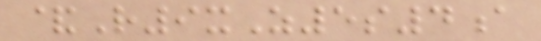&R9xZ5s4a
